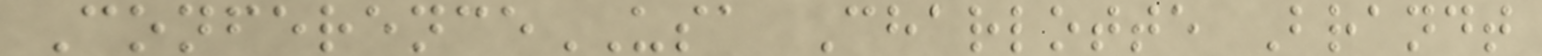ConferenceUSA Charlotte Brandt
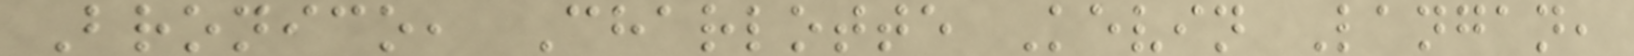Bronico, Charlotte Kevin Langan,
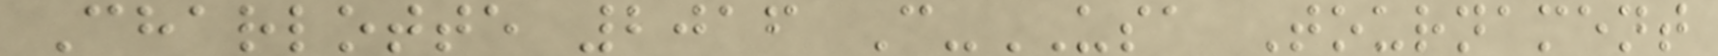Charlotte 2016 C-USA Tournament
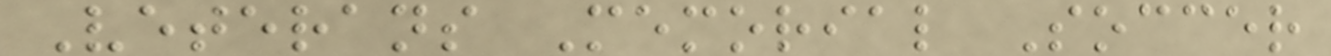Veterans Memorial Soccer
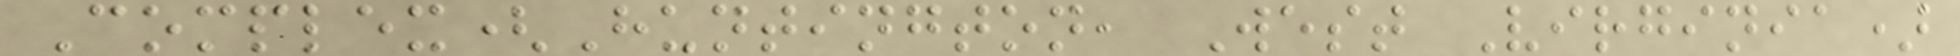Complex(Huntington, West Virginia)
